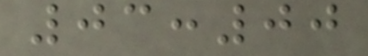03:00
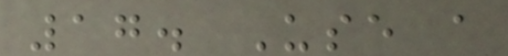17. Use a
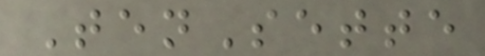TenSette
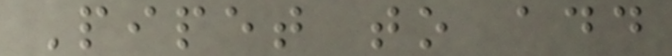Pipet to add
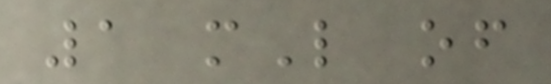1 mL of
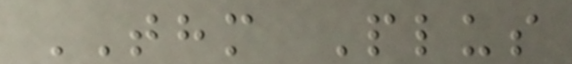THM Plus
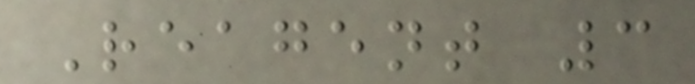Reagent 3
